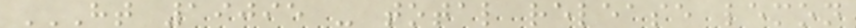HT 19095 - TOTAL RELEASE LEMON
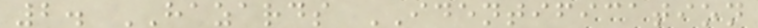2. HAZARDS IDENTIFICATION
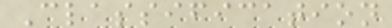Classification
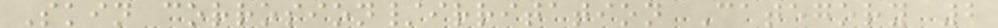Skin corrosion/irritation Category 2
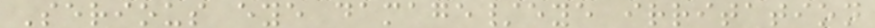Serious eye damage/eye irritation
